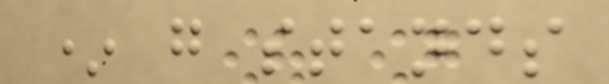* g stands
